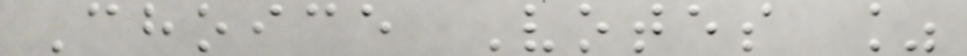Choice Votes %
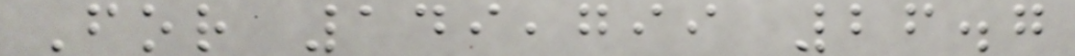For 149,799 26.7
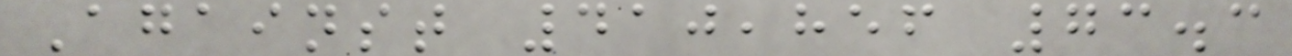Against 410,856 73.3
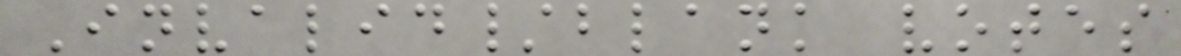Invalid/blank votes
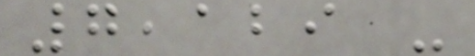7,129 -
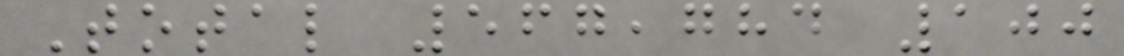Total 567,784 100
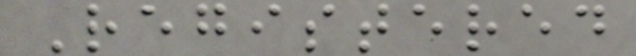Registered
